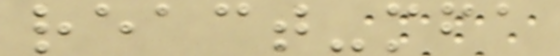react-mfa
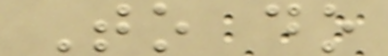To do
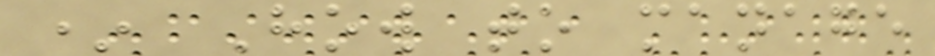* How to manage
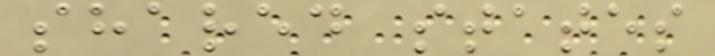shared states
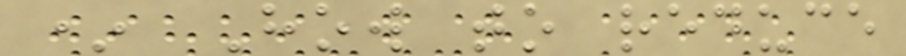* How to reduce
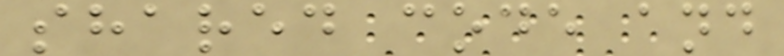shared code and
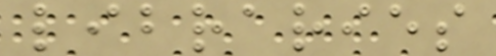libraries
